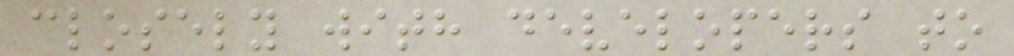closely with developers to
